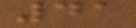41
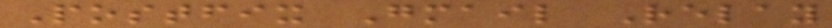Postfix Gmail Relay
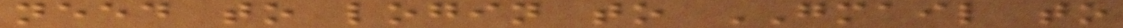need to login to GMAIL to
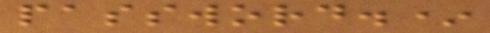password.*
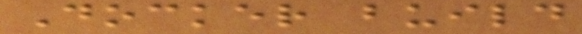Docker build
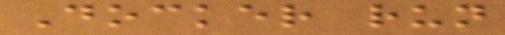Docker run
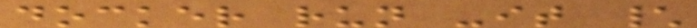docker run -it \
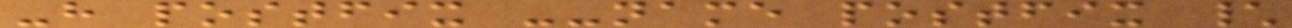-h postfix --name postfix \
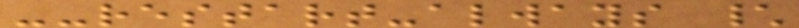--restart-always \
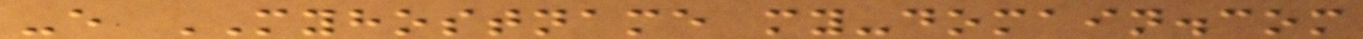-e MYHOSTNAME my-domain.com
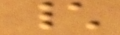\
